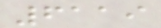6119
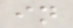in
